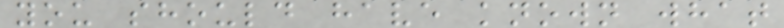you should have known what
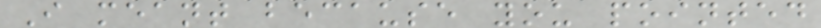I meant because you pointed
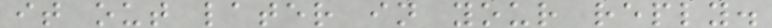it out later in your reply.
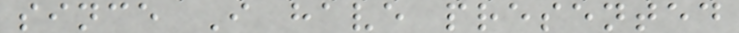since I have presented
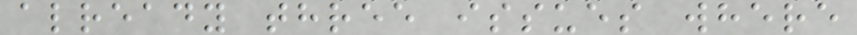already three issues where
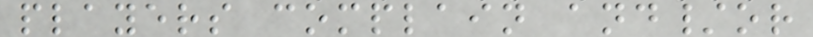players complain and/or
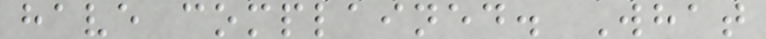have complained. What
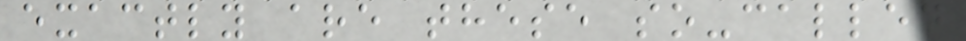exactly are these so-called
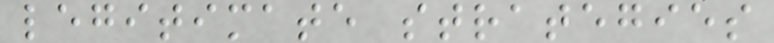legitimate strategies
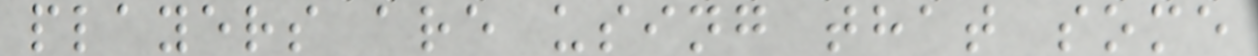players are using that some
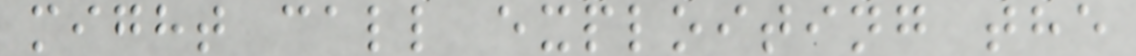might call exploiting the
